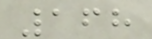168
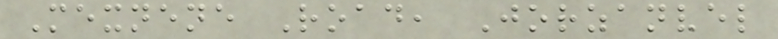Mexnene Road, Jorzanvel
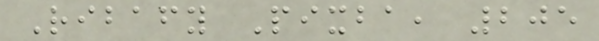Ribafy Pixba, 205
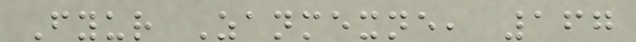Fyur Zanmexne, 167
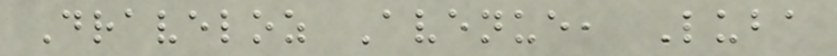Draveloz Avenue, Luba
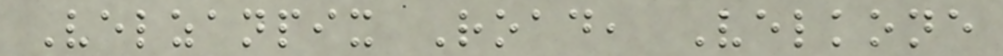Velzanpix Road, Velkone
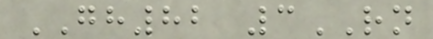GH82 3RN
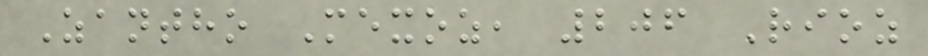Zantho Mexoz, 206 Rioz
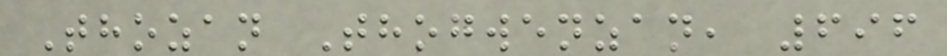Thozan Thogwenzan, 696
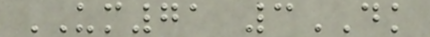UM71 3DK
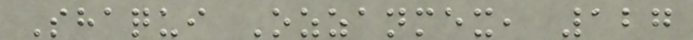Shaqui Ozzanmex, 127
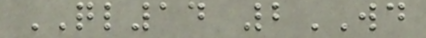QL14 2WD
